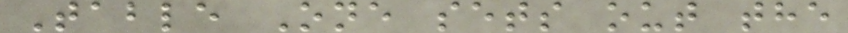Table One sets out the
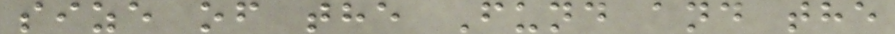size of the Fund and the
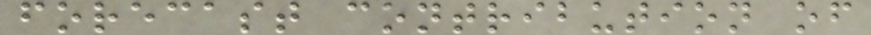forecast contribution of
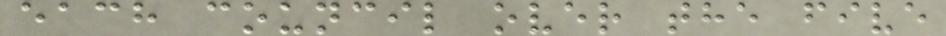each council over the five
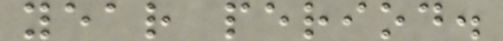year period.
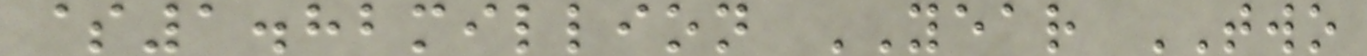$1.82million YEAR TWO
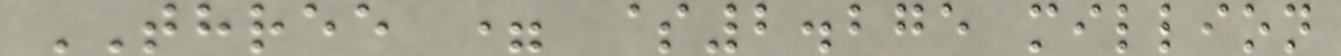THREE = $2.275 million
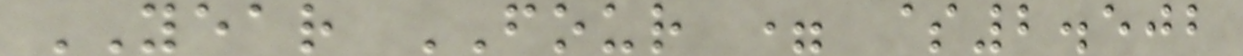YEAR FOUR = $2.502
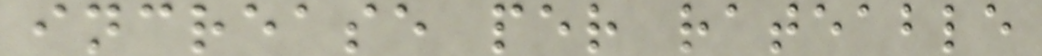increase per rateable
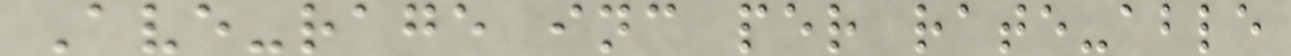Ave-rage inc per rate-able
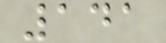141
